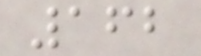162
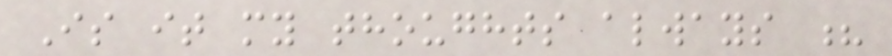Is it my thoughts always ?
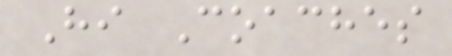Hi Coaches
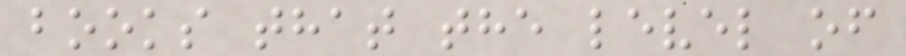books that the level of
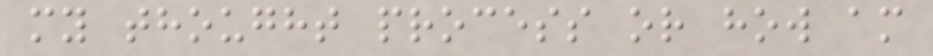my thought process or how am
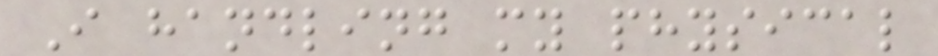I handling my physical
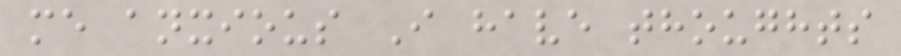me anxious I have thoughts
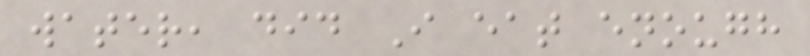water, did I eat enough
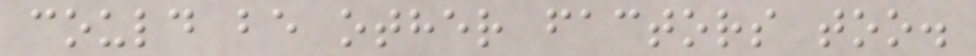could be other factors too.
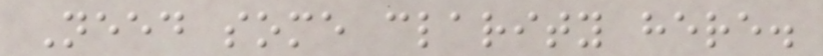Need some clarity here.
